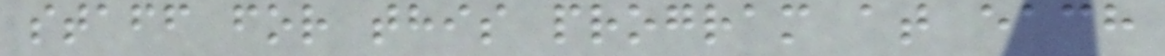staff for this program at each
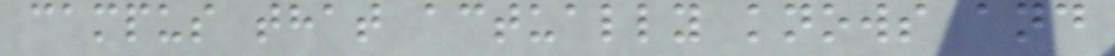campus that actually knows and
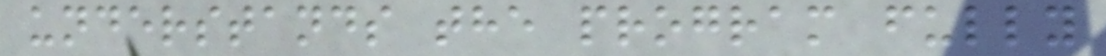understands the program fully
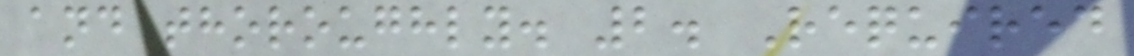and thoroughly. 2. Required
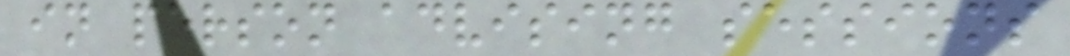in person advising sessions
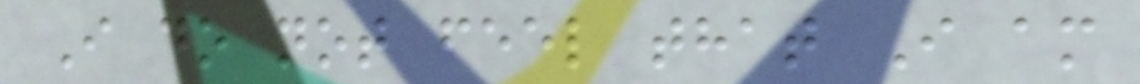I do not feel that I am
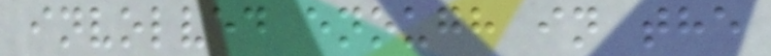involved enough in the
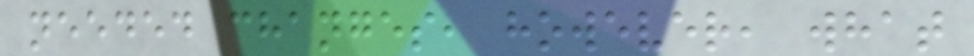needed changes, however, what
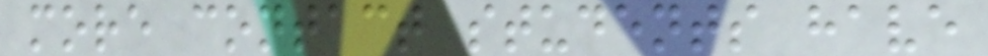more contact students have
